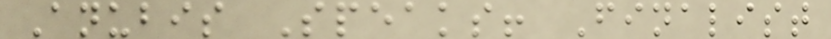Anubis Speaks! Finalist
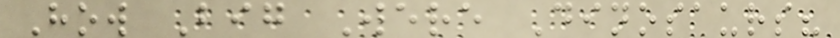How Big Were Dinosaurs?
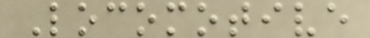Locomotive
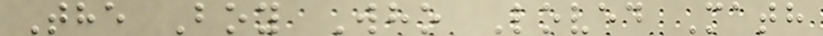The Boy Who Loved Math
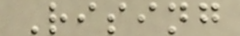Rising
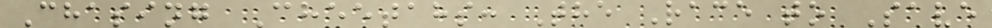Chasing Cheetahs: The Race to Save
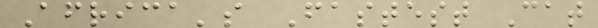Africa's Fastest Cat
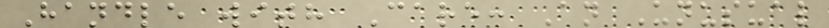Handle with Care: An Unusual
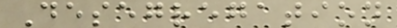Desegregation
